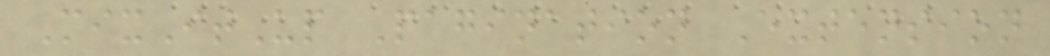MixItUp Pagination Extension
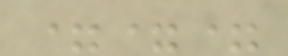===
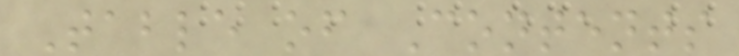Table of Contents
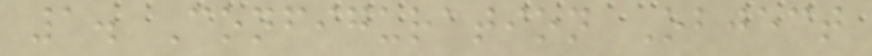1. Configuration Object
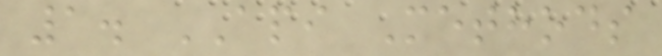1. API Methods
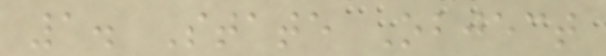1. State Object
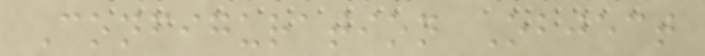Configuration Object
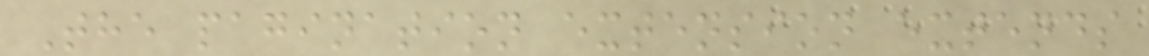The pagination extension extends
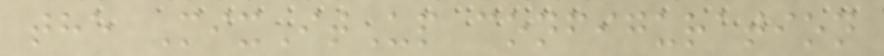the MixItUp configuration
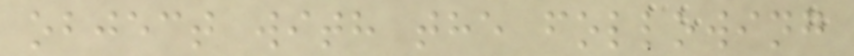object with the following
